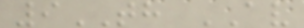9TH AV
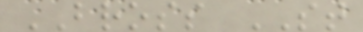BROSS ST
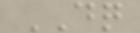DQ
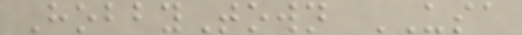HobbyTown USA
